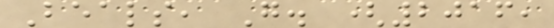Beals, G. (2016,
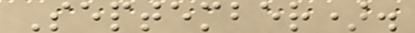September).
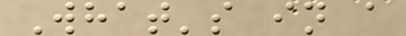What's in a
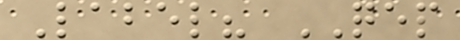Label? QEP
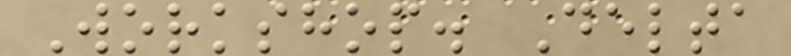Workshop. Delta
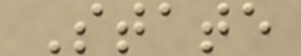State
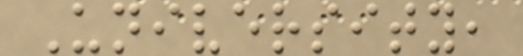University,
